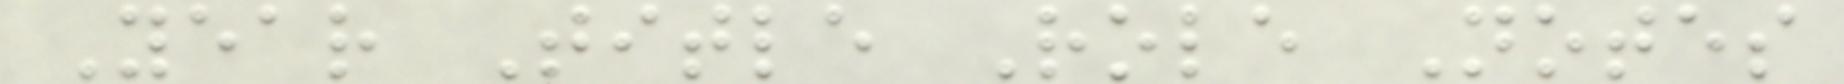Year Title Role Notes
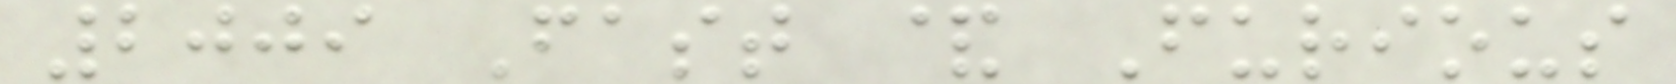2009 Fast & Furious
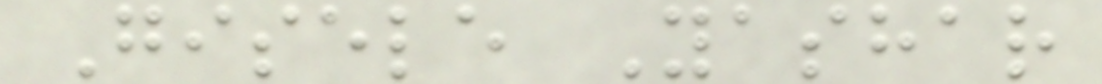Gisele Yashar
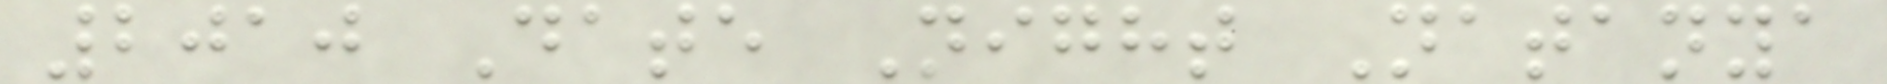2010 Date Night Natanya
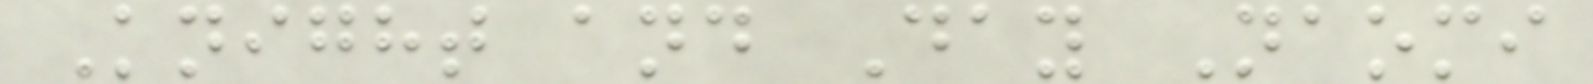Knight and Day Naomi
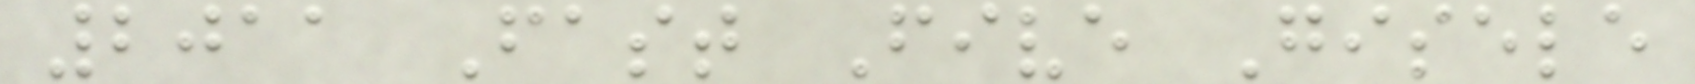2011 Fast Five Gisele
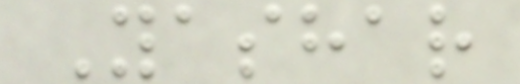Yashar
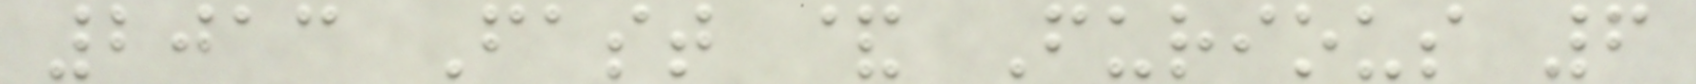2013 Fast & Furious 6
